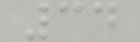34
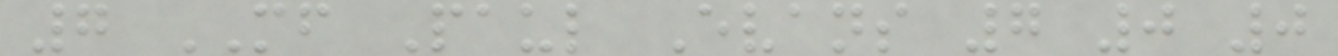7 MF Paul Evans 7 0 0
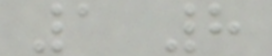1 8
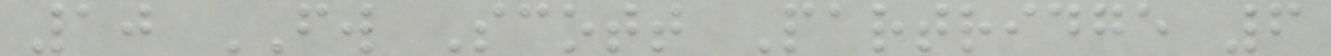10 FW Scott Partridge 6
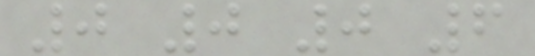0 0 0 6
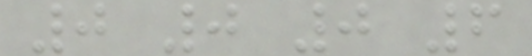0 0 0 6
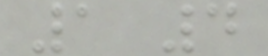1 4
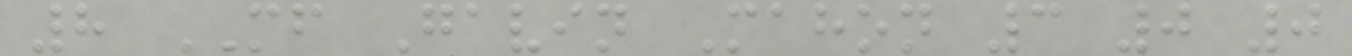8 MF Gavin Mahon 3 0 0
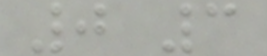0 3
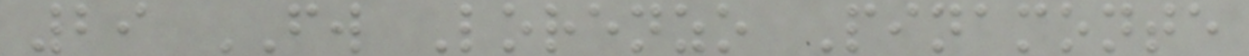29 FW Lorenzo Pinamonte
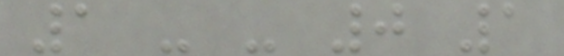1 - - 0 1
